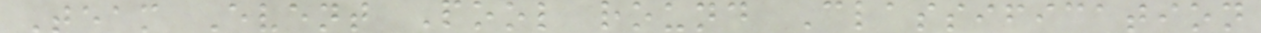Team Event Pool round Classification
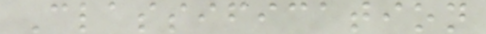Classification
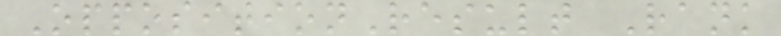OppositionResult Rank
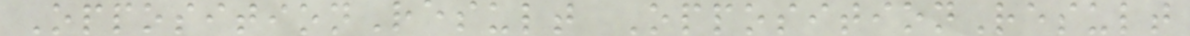OppositionResult OppositionResult
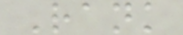Rank
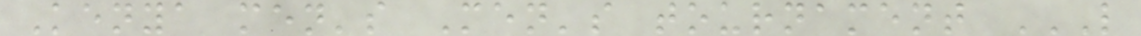Kenya men's Men's tournament L
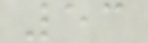53
